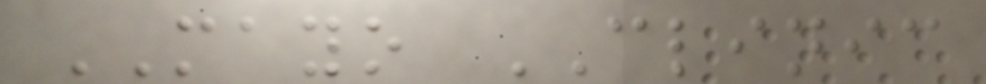MAYO CLINIC
